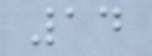14
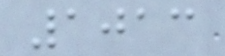1013
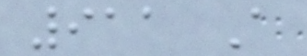911 A
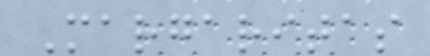Margaritas
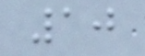10
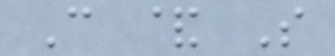C & S
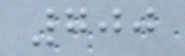700
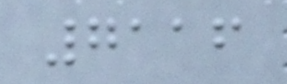7116
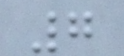7
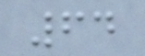64
